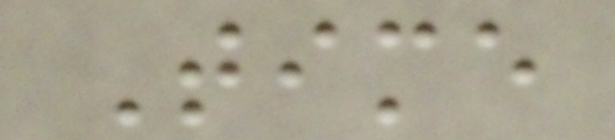Time
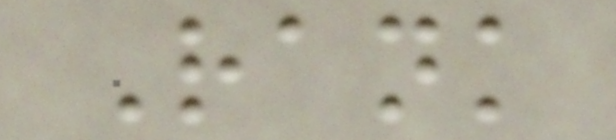Rank
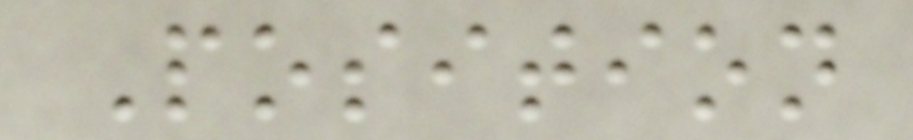Position
